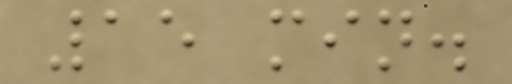15 min.
